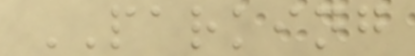PARKING
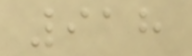918
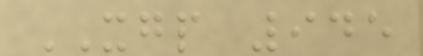XGP 945
